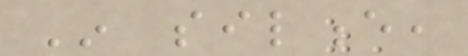In silence,
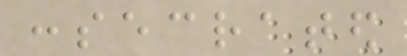consecrated
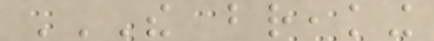THE BREAKING
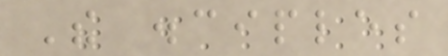The disciples
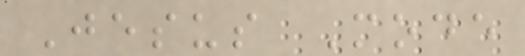Jesus Mode
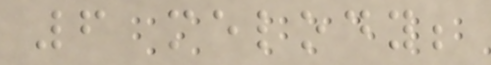6 melody;
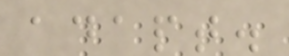adapt.
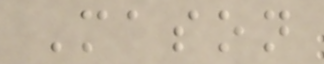Mason
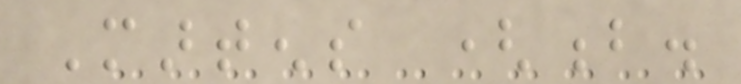Martens (b.
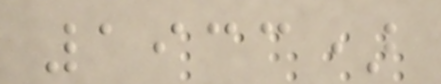1933)
